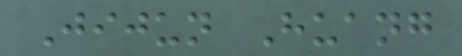Jijun Huang
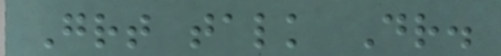Great talk Dr.
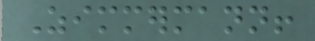Zimmermann!
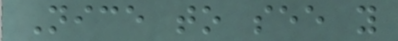Nice to see you
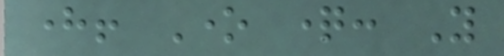here! One question: You
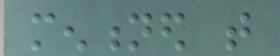mentioned that
